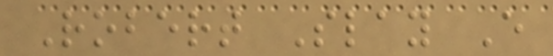Robert Slay E
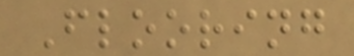Flooring
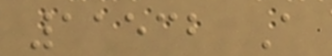11532 A
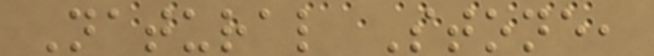Natural Stone,
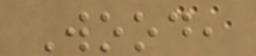Wood,
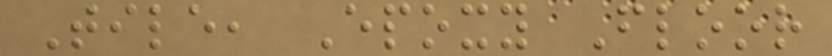Tile, Epoxy Floor
